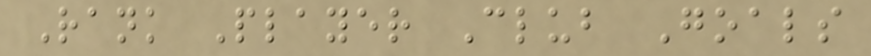Rank Player Club Goals
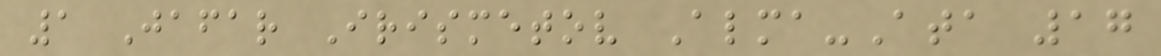1 Jafar Irismetov Alma-Ata 17
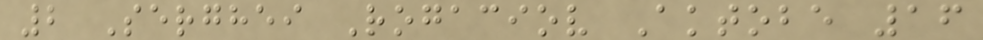2 Serghei Rogaciov Aktobe 16
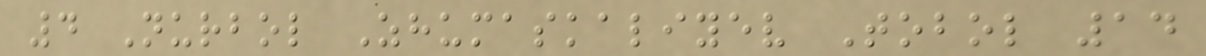4 Nurbol Zhumaskaliyev Tobol 14
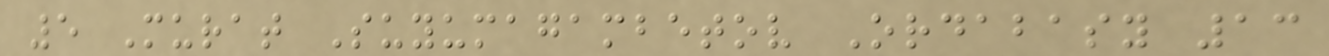5 Murat Suyumagambetov Ordabasy 13
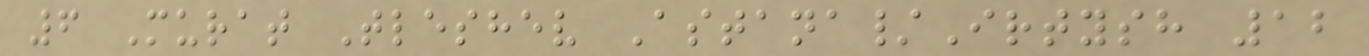6 Murat Tleshev Astana/Irtysh 12
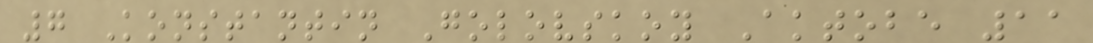7 Konstantin Golovskoy Aktobe 11
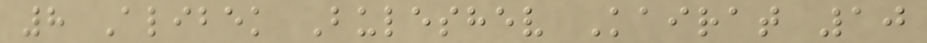8 Alibek Buleshev Kairat 10
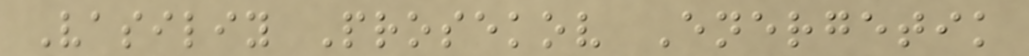Vasiliy Prosekov Energetik
